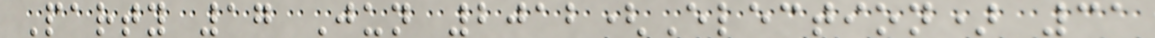Party 17 Jun 2012(Election) 31
